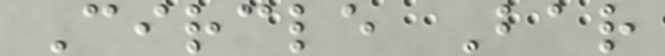Circle Bar
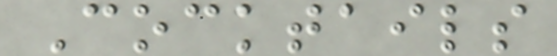Cocktails
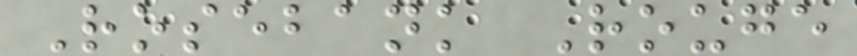Rosebank Rouge
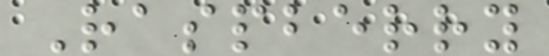Raspberry
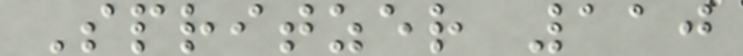Spritzer 110
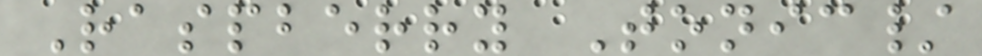Raspberry Tonic/
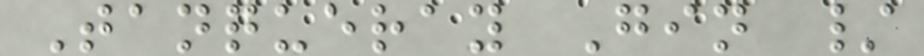Tanqueray Gin /
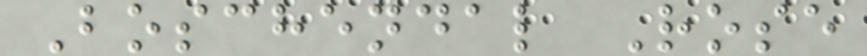Boschendal Rose
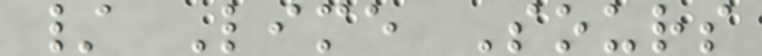/ Lime Sours
